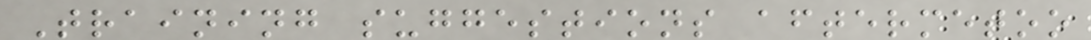Training suggestions aftermetoo
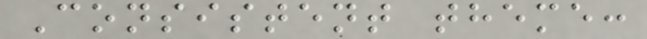Consistent theme:
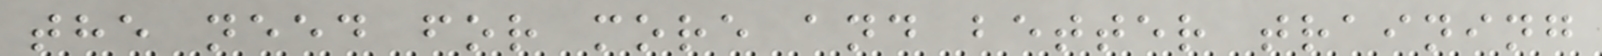the need for more and better training
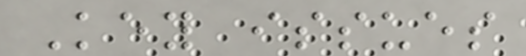Key issues
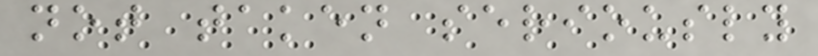not taken seriously
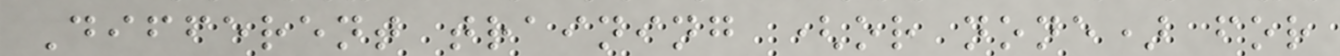Different training (or none) for
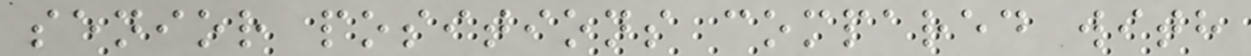senior positions compared with
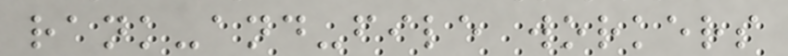rank-and-file workers
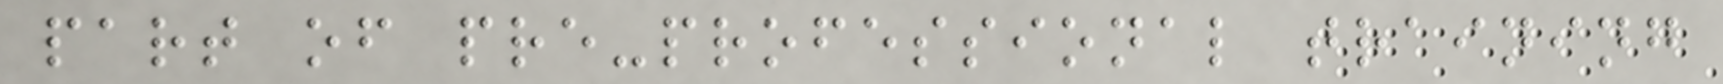part of pre-professional training
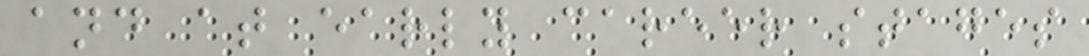and at early career stages
